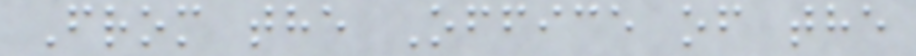From the Office of the
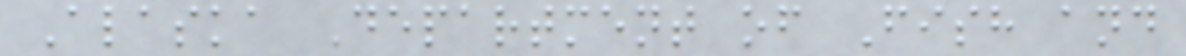Alaska Department of Fish and
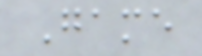Game
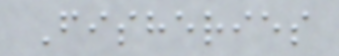Fisheries
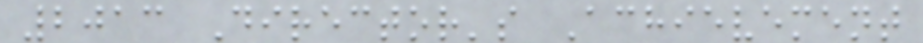2013 Director's Achievement
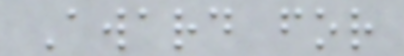Award for
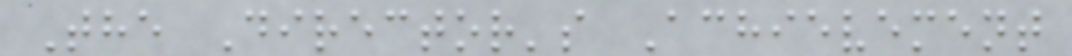The Director's Achievement
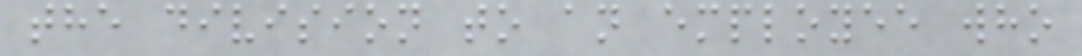the division to an employee who
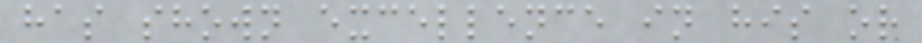has shown excellence in his or
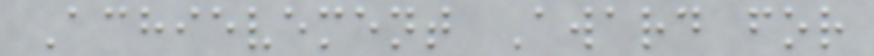Achievement Award for
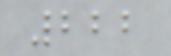222
